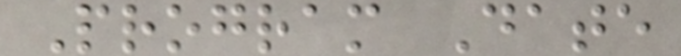Program Date
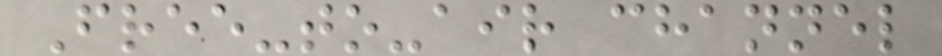Free-to-air channel
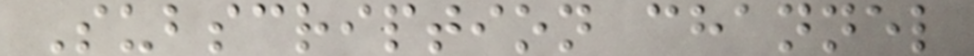Subscription channel
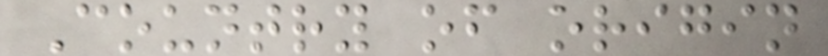Country of origin
